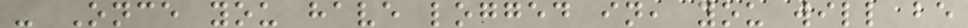- Once you have logged in, you will be
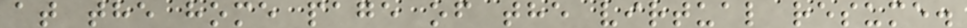at the home page of the virtual resume.
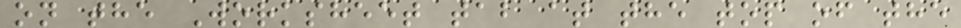on the Worksheet tab at the top of the
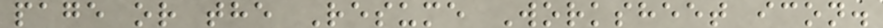page or the Resume Worksheet icon.
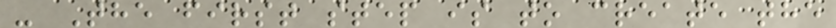- The first step is to create the
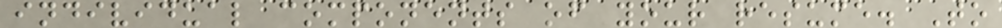individual components of your resume. To
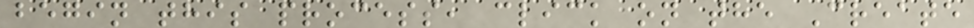begin this process, click on the Create
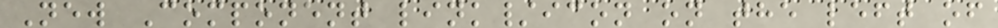New Component link/icon on the left of
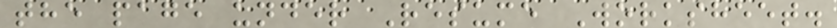the page under Resume Worksheet.
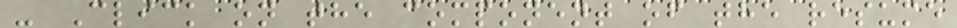- Click on the component of the resume
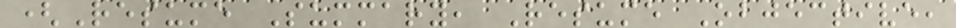(Resume Summary, Resume Objective,
